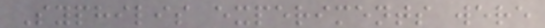Syphilis experiments were
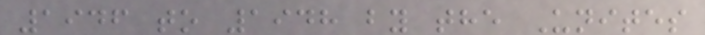1946 to 1948 by the Unites
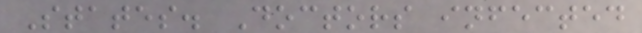States. Doctors infected
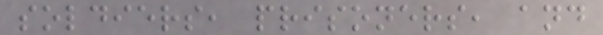soldiers, prisoners, and
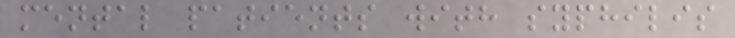mental patients with syphilis
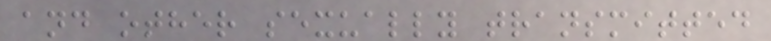and other sexually transmitted
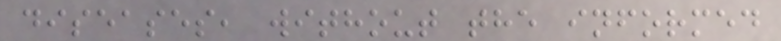diseases, without the informed
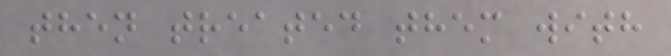then treated them with
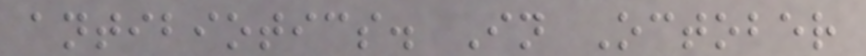antibiotics. In October
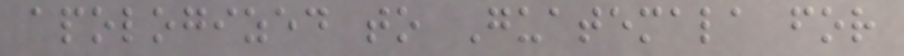apologized to Guatemala for
